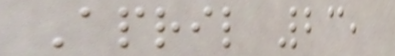April 23,
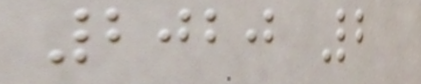2020 2
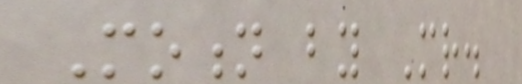Motion by Mr.
